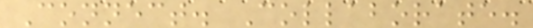Connect. Collaborate.
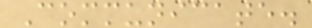Communicate.
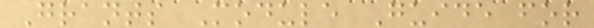Grants Module Guide for
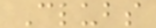Clubs
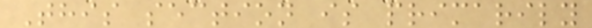This section is primarily
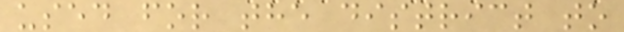used for the district to
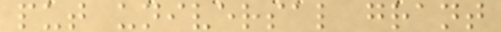put universal grant
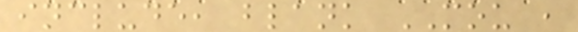include, blank MOU ,
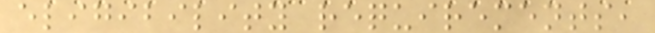eligibility requirements,
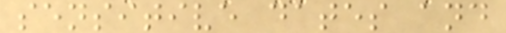sensitive dates and
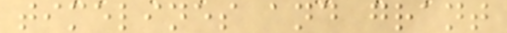timelines and grant
